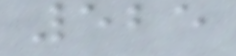525
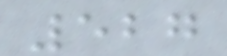527
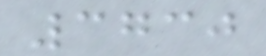3730
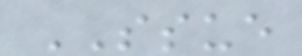SSUE
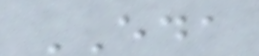EDA
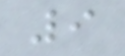9
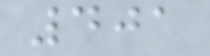401
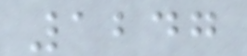1247
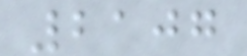2107
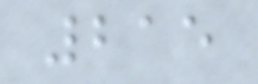215
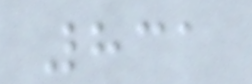831
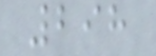298
